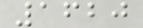1620
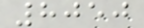8050
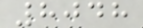8048
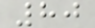80
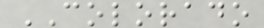COLORADO
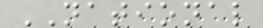NATIONAL
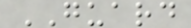GUARD
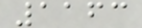1163
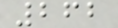262
